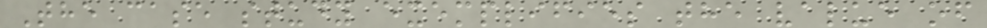The case study exemplifies the value of
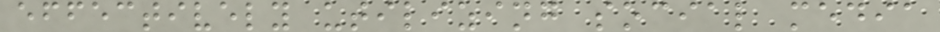effectively utilizing social media
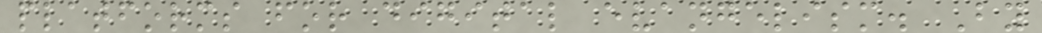platforms for digital evangelism. By
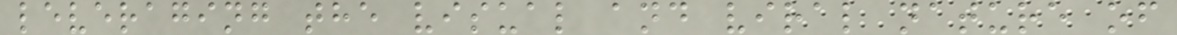leveraging the visual and viral nature of
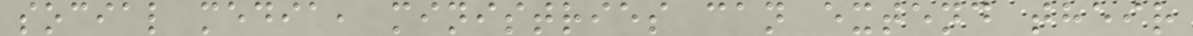social media, ministries can extend their
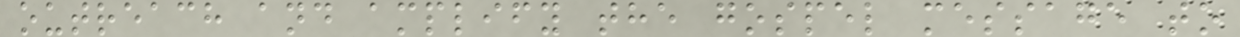outreach and amplify the gospel message to
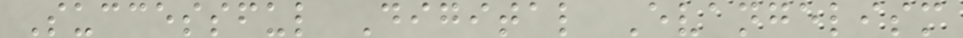Successful Digital Evangelism
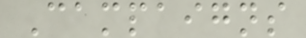Campaigns
